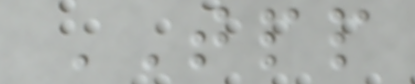TPP
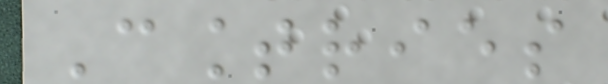Countries
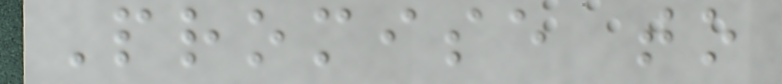Promise to
